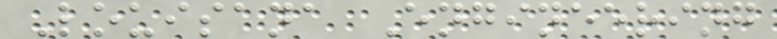Louisana Engineering
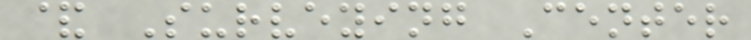& Surveying Center
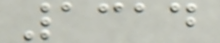1314
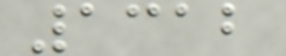1312
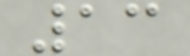13
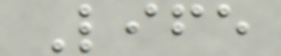Life
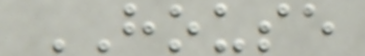HOUSE
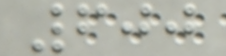600
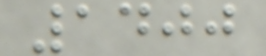1400
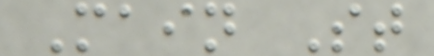Main St
